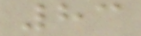83
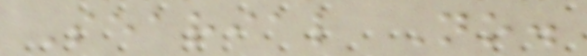Searial No.
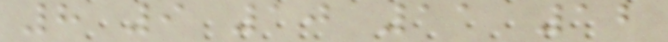8 9 10 11 12
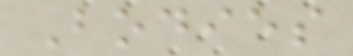Bodies
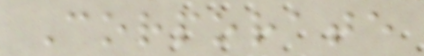Corporate
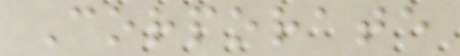Corporate
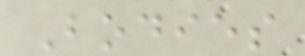Bodies
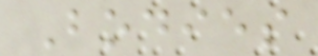Bodies
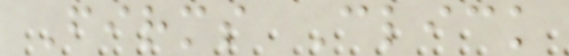Firms Click
